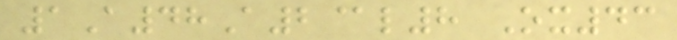1A48A2@l8 Ox43
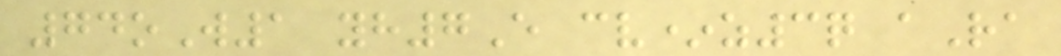74oW1 yh7E cv*z3q aRa
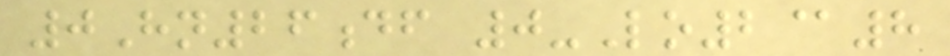0Hn26df 0-Lo2@8
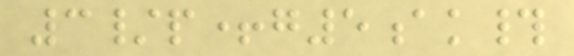3/p+g5ak#
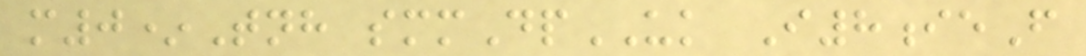m0*Tnh smmDpUK I8ieF
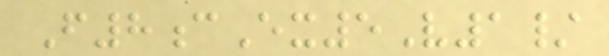F8cEx5V1/
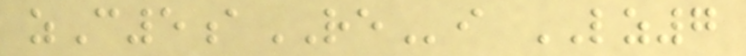zC5aREi LZ7
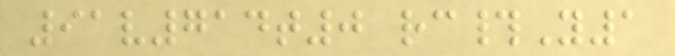91v714t0 rc#Y1
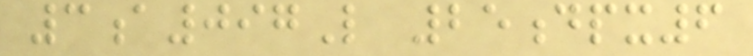3a097L 25dpx6
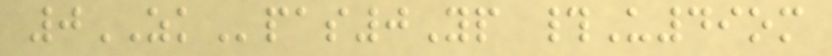0ZKpas0Yp #U49om
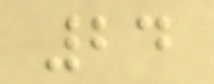24
